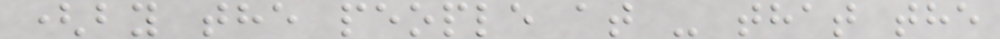(by the people at - that the
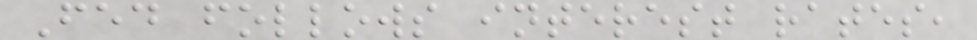Fed follows interest rates,
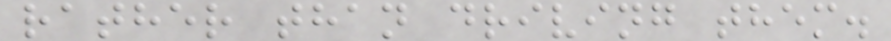rather than driving them.
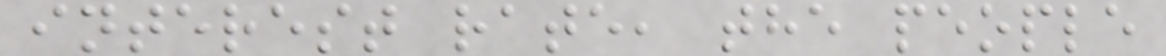interest rate, the people
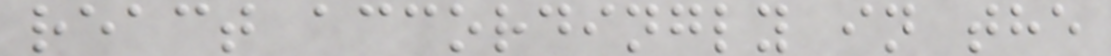react accordingly in the
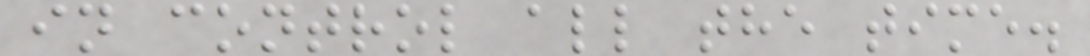in control all the time.
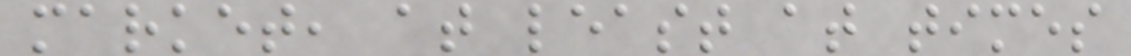market, at least at times
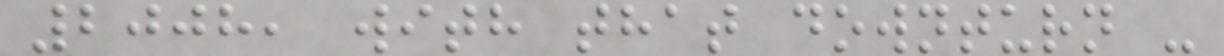2008, with that downturn -
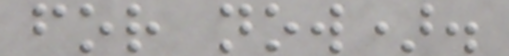for now).
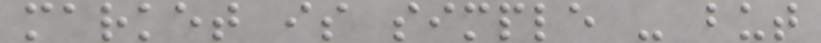market is simple - but
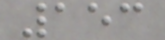153
